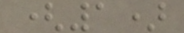(1)
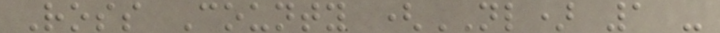Ross County (NL) 1 -
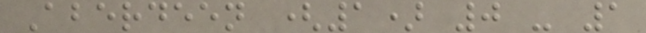Aberdeen (1) 0 - 1
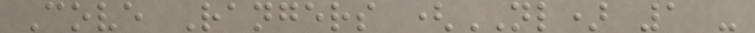Cove Rangers (NL) 1 -
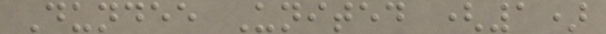Dundee United (1)
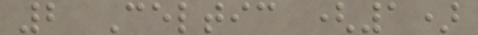2 Celtic (1)
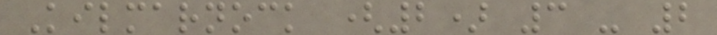Kilmarnock (2) 3 - 2
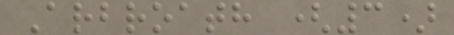Arbroath (3)
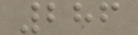286
